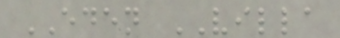EDEN VILLA
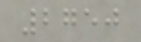2750
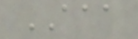AAA
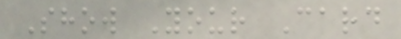Show Your Card
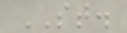ST.
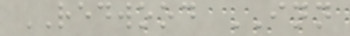REDWOOD INN
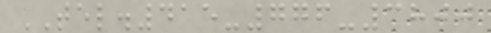TEL.415-776-3800
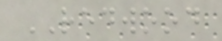REDWOOD
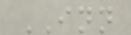INN
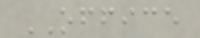OFFICE
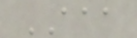AAA
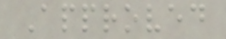Approved
